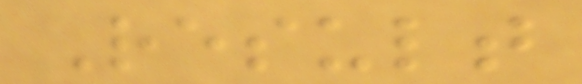Result
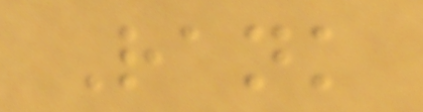Rank
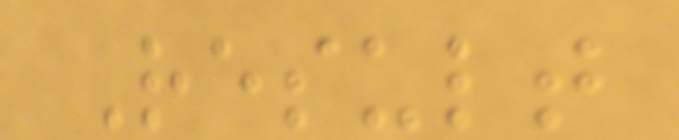Result
